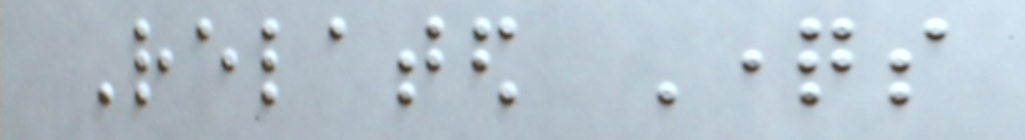Related Questions
